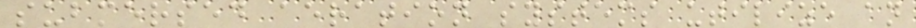submersed aeration systems utilize an
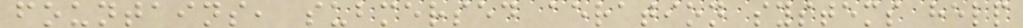fountains, submersed aeration systems help
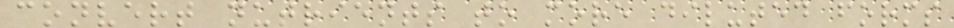convert nutrients to more diluted forms
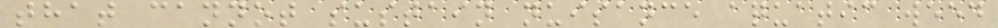that cannot sustain nuisance aquatic weed
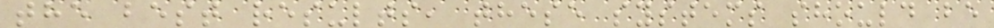the best results, these systems should be
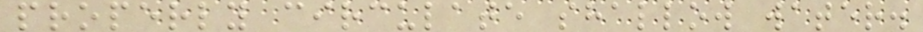properly circulate shallow water.
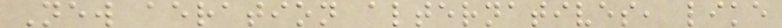New aeration alternatives, like
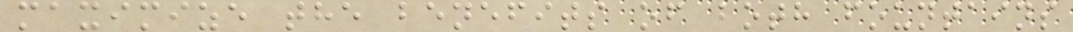maximize the benefits of both fountains
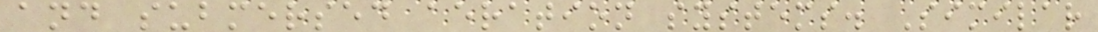and submersed aeration systems. Similar
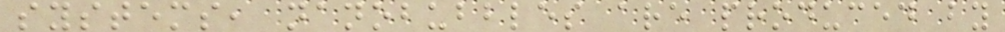systems, nanobubbles are produced by
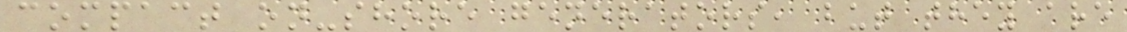compact on-shore generators, but they are
